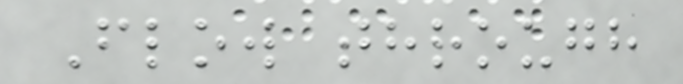Flow through
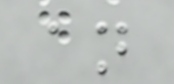an
